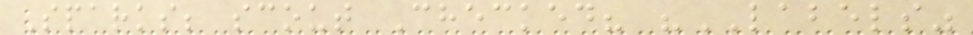Sparks; scout Checked? "LABELS"
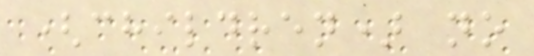(children) no
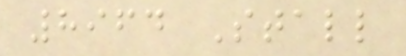8964 Stall
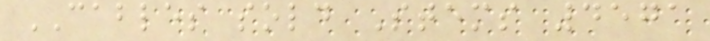CABLES sold Stems 4571
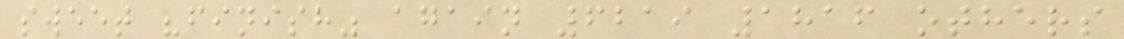sweet "finish" again 6219 1816 others
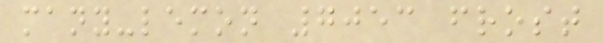many-lemon 7053 frost
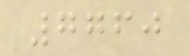7760
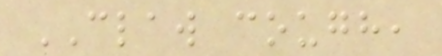CLAW cough,
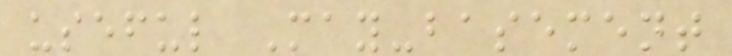useful May-basement
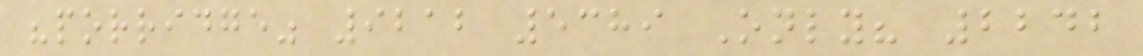"porridge" 9212 5389 Only? 2242
